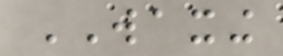WAXING
